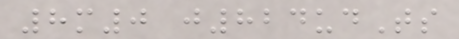8m0 j824udTs
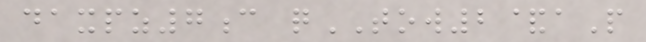daxpz7c qTOW2&aP
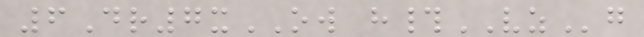6Dr7xOW h#VZg
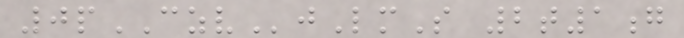0pCZVjLmS 2t1g
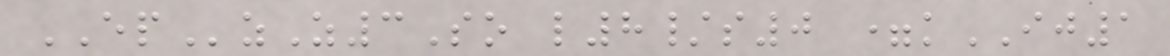EPzZ3So l8/s0 =kIJ1
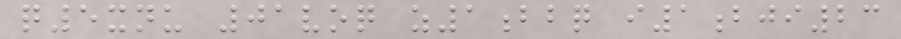q5xnu 01voq z1bbq i1bji23
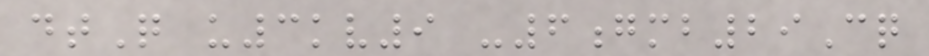dtQ u3kv9 -6gmb29Cq
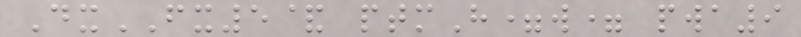DxFX5& ptmH=w= pwa9
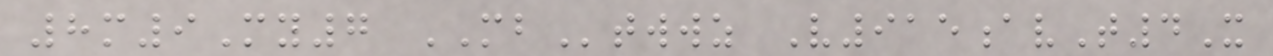8m9My7 MBtwwz V915avT4X
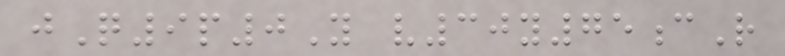jQ9p0Y v30y75cR
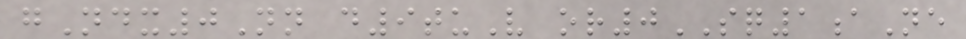gNdx0Nn d9tuV or0SQ1aNe
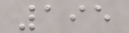195
